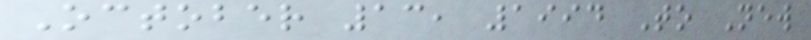October 13, 1994 To New
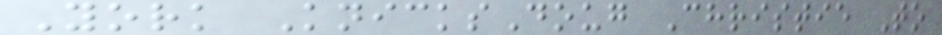York KnicksDoug Christie To
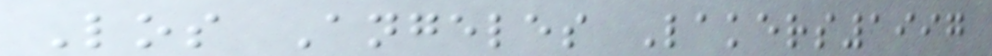Los Angeles Lakers1997
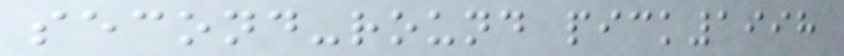second-round pick1998
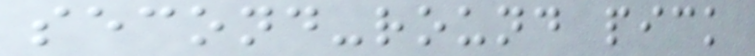second-round pick
